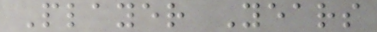Player Years
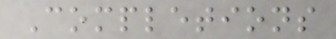Completions
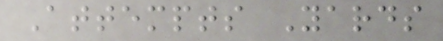Attempts Yards
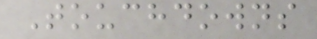Touchdowns
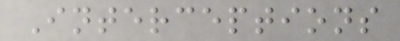Interceptions
